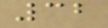32
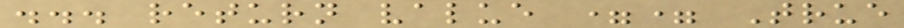... return value == True
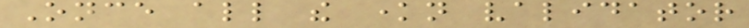Once all the known validator
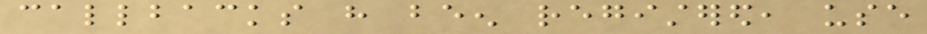callbacks have been registered, use
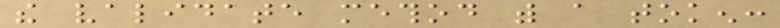the validate method with a token:
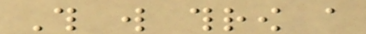This will throw a
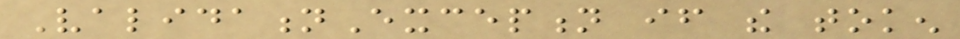ValidationException if the token
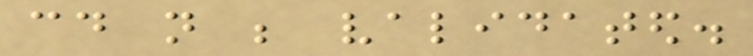could not be validated.
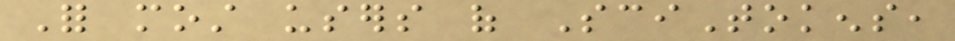For most users of SciTokens,
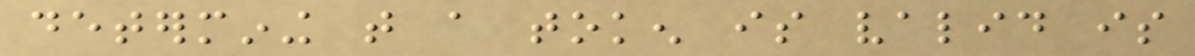determining that a token is valid is
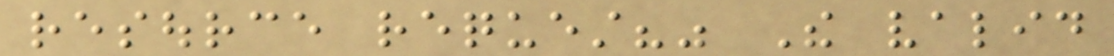resource request?" The valid
